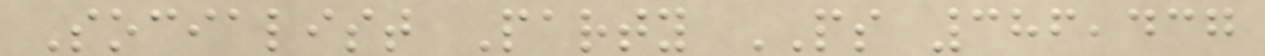Socialist Party PS 386,437
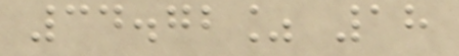34.72% 18
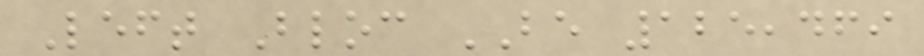Left Bloc BE 125,469
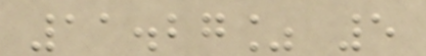11.27% 5
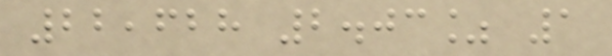22,628 2.03% 1
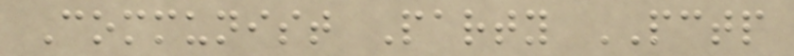Communist Party PCTP
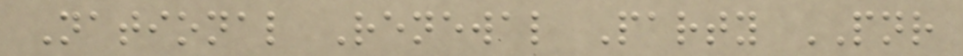National Renewal Party PNR
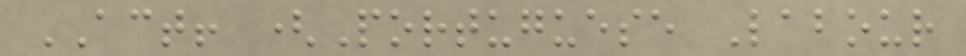ACT! (Portuguese Labour
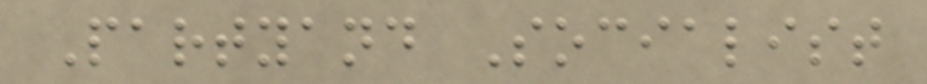Partyand Socialist
